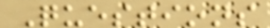Questions
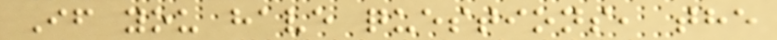If you have questions, the
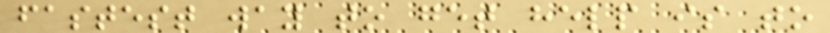fastest way to get help is to
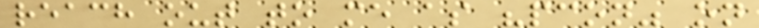reach out to me as "pcon" on
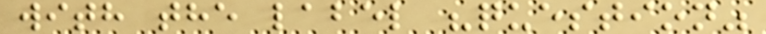with the label "question"
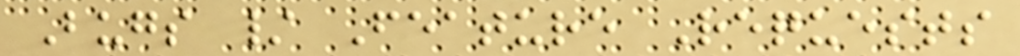Bugs / Feature Requests
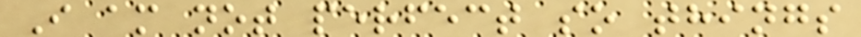I am not perfect so things
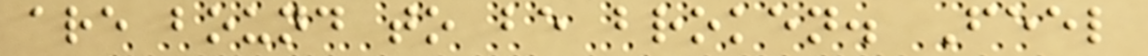are bound to be broken. Feel
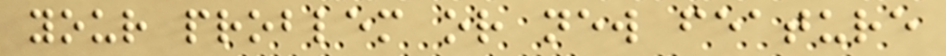your problem or new feature
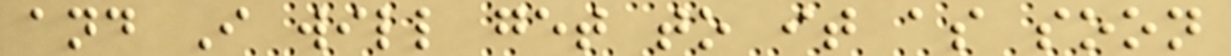and I will get to it as soon
